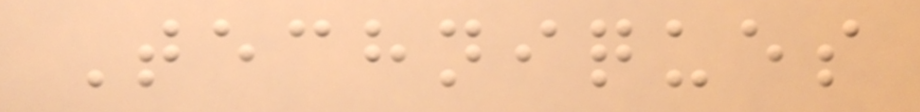Techniques
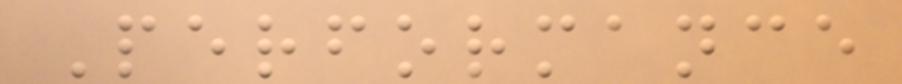Performance
